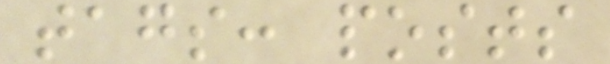tags: posts
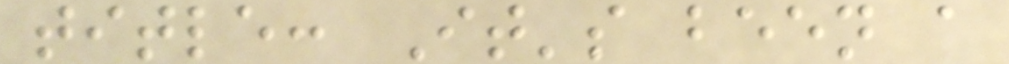title: It's been a
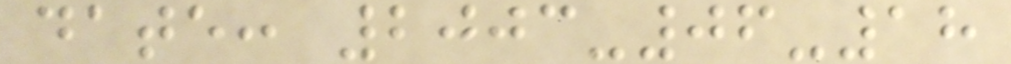date: 2003-06-18
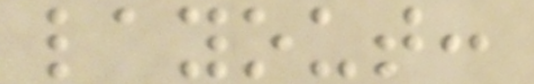layout:
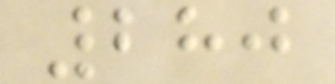280
